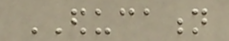EDUCATION
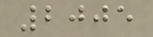2005
